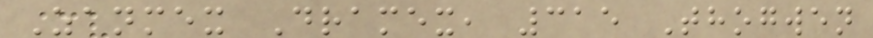Zanmex Dramex, 315 Thogwen
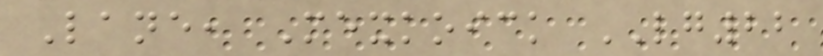Lane, Mexkoick LG22
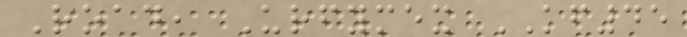Road, Urfymex KF45
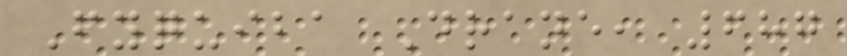Fyquiba Drane, 687
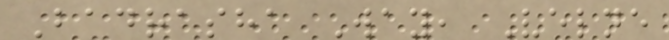Badrasha Way, Velne
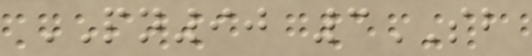PN90 3SB
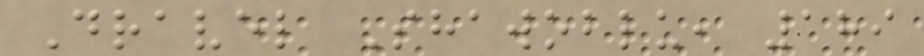Dravel Shawoblu, 189
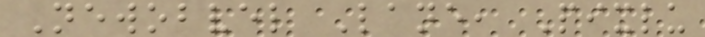Newobvel Lane, Pixlu
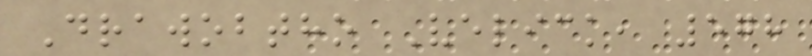Drawobtho Velick, 578
